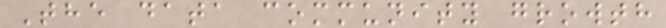The data community growth
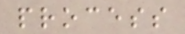process
